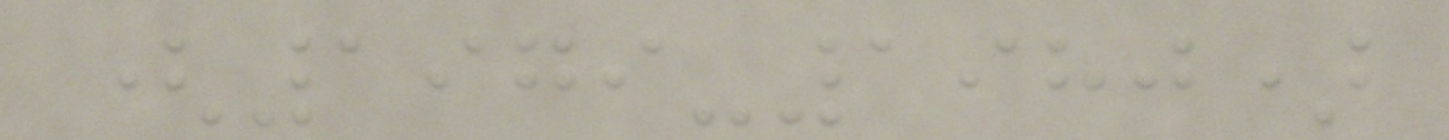(1979-1980)
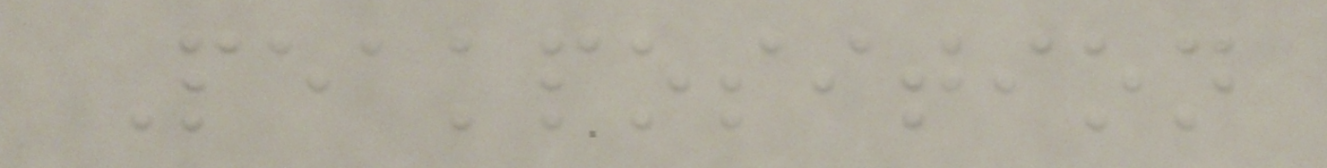Peakposition
